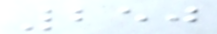250
